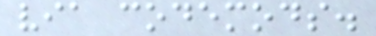via codemods.
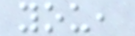you,
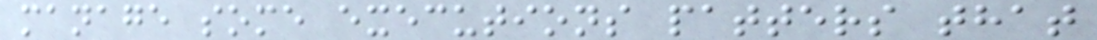manage some executions patters that
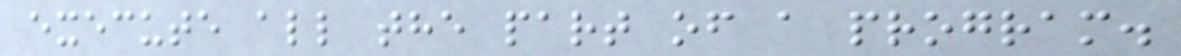execute all the part of a program.
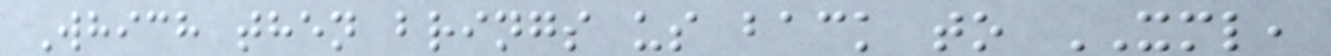Which then brings us back to XML,
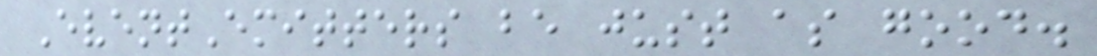EventEmitters be just as good.
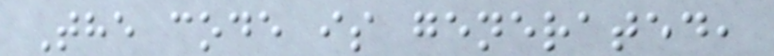The code is generated,
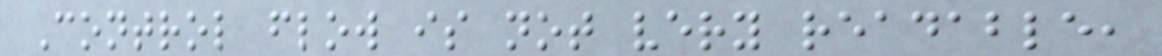Control flow is not very readable,
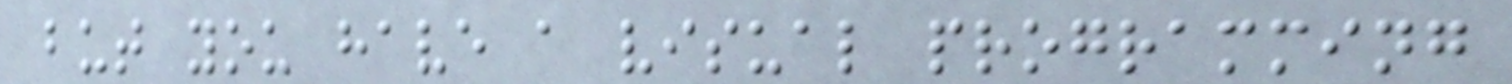but you have a visual programming
